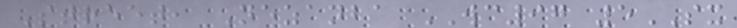Street, Nezanba WC97 5SX
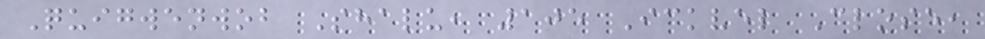Quigwenwob Shalu, 105 Ickvel Close,
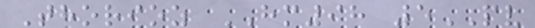Thorioz HM98 5PV
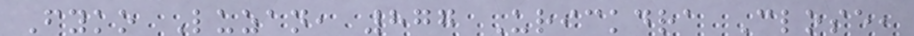Fyko Luzan, 877 Urickdra Close,
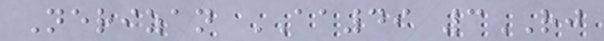Nerizan AA49 3RJ
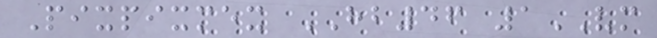Pixpixmex HB46 1VM
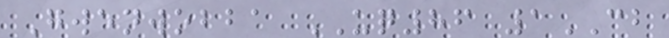Gwenwobba UQ86 1CB
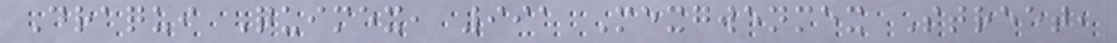Draqui Quimex, 991 Mexgwenmex Street,
